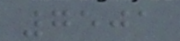7501
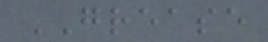GREASE
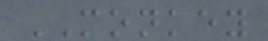MONKEY
